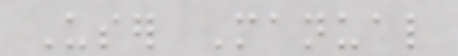User Manual
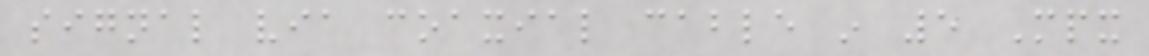signal via coaxial cable in 5 Mpx
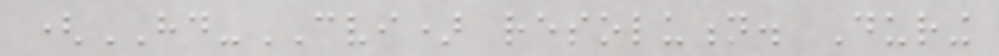(HD-CVI) resolution. During
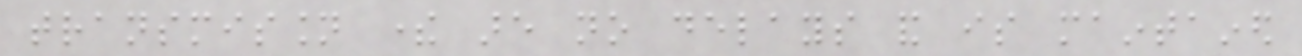transmission there are no delays and is maintained
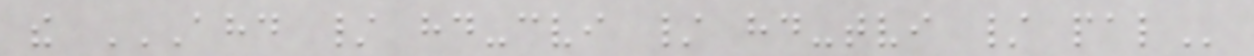the AHD / HD-CVI / HD-TVI / PAL
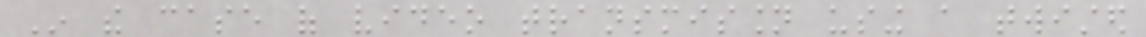In the case of video transmission using a twisted
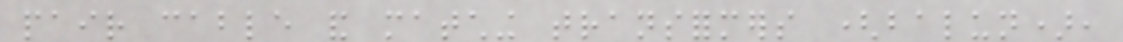pair cable and matching transformers (balun),
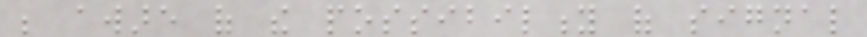be aware of the possibility of signal
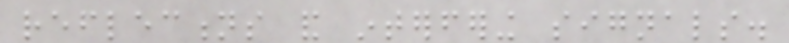reflections and interfering signals.
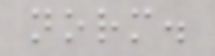norm.
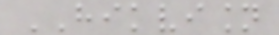HIKVISION
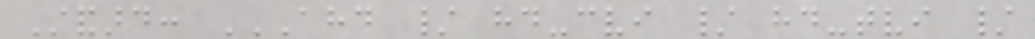Standard: AHD / HD-CVI / HD-TVI /
